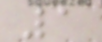1
